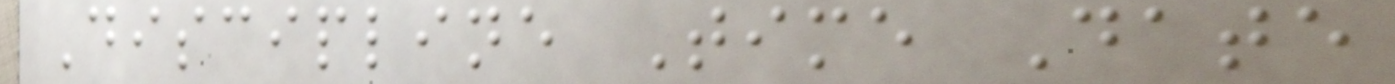Discipline Time Date
